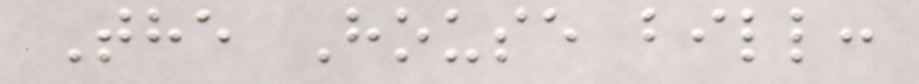The House bill:
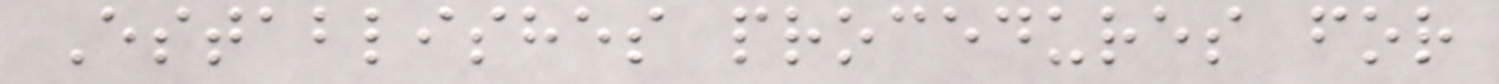Establishes procedures for
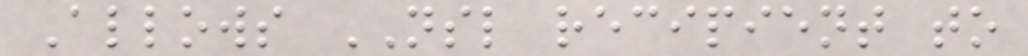Allows NSL recipient to
